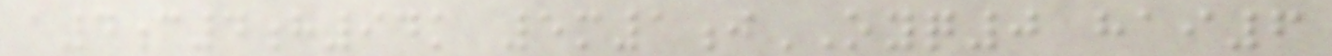a4c4h94k 5m1jOYQ0 hai6
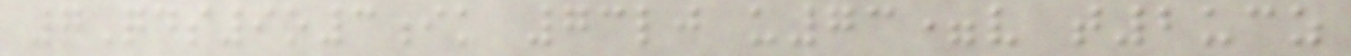7Qds9o3ik 73lj u73=v t2ucz
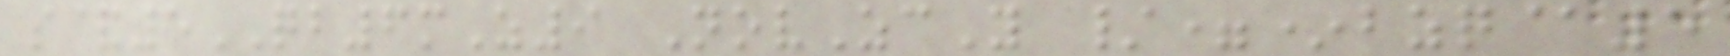s&5QB6mZ9 NovZcY /=*bzq@5
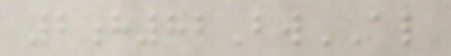2h82BwAL
